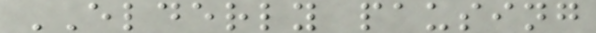ELDERLY pausing
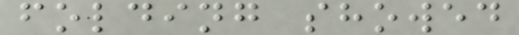folding showed
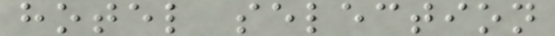hotel selection
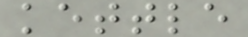kettle
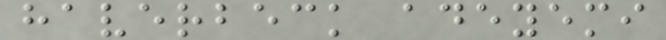haverbeck adeyemi
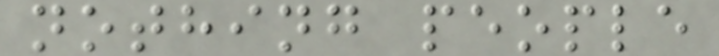nothing people
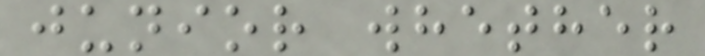junior whether
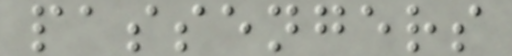passengers
